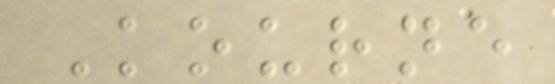Kourne
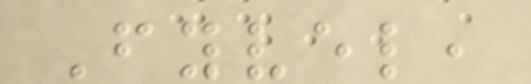Fyvel,
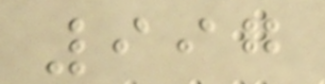997
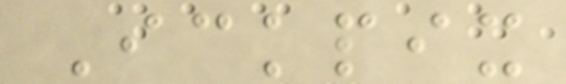Ickpix
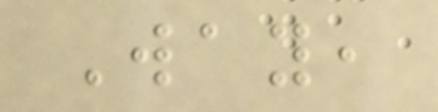Way,
